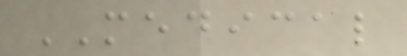MEDICAL
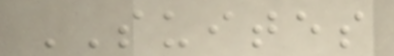SUITES
